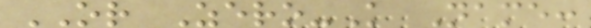OR Zero-K Name:
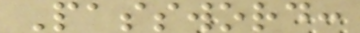Password:
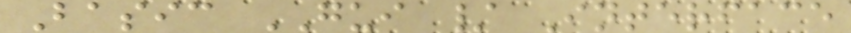Basic GUI / Interface
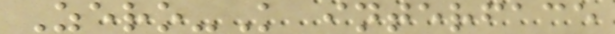Zero-K interface
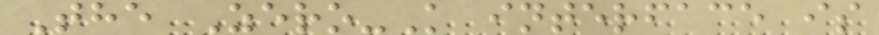The Zero-K interface is
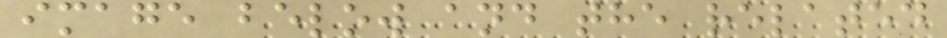image below and the related
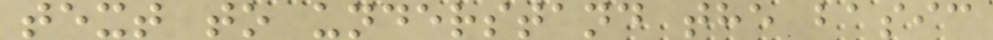text to understand the basic
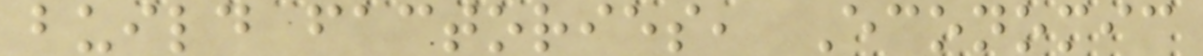build factories, Economic
